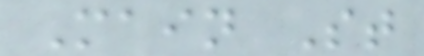Main St
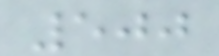500
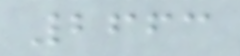2663
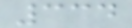334
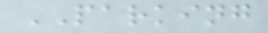PARKING
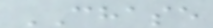CHASE
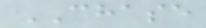CHASE
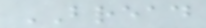BREAD
